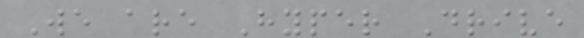We are Hyper Drive
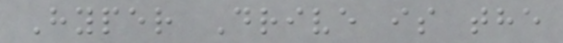Hyper Drive is the
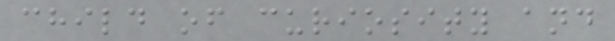child of curiosity and
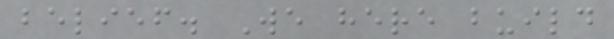belief. We here build
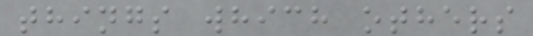things which others
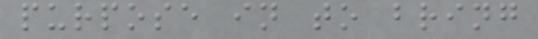purpose in to bring
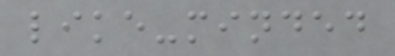like-minded
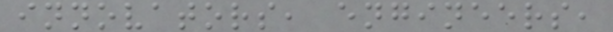innovators, engineers,
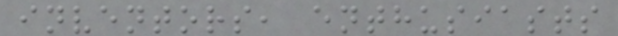inventors, enthusiasts
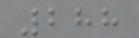288
